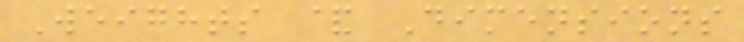Weights & Dimensions
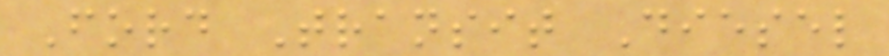Ford Transit Diesel
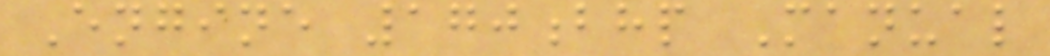Engine 170bhp Manual
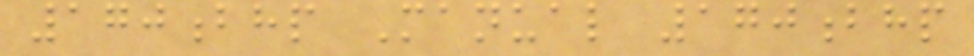170bhp Manual 170bhp
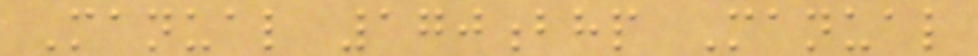Manual 170bhp Manual
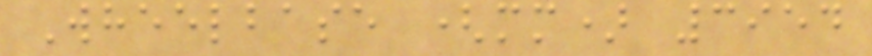Wheelbase (mm) 3954
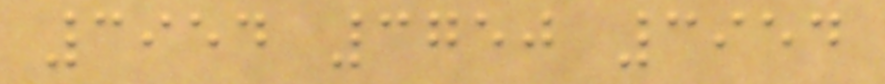3954 3750 3954
